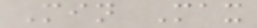Min Max
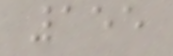155
